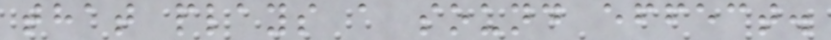that plays a sound effect.
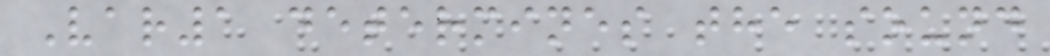Var1 determines the sound
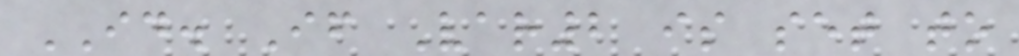ID. If Var2 is set to
